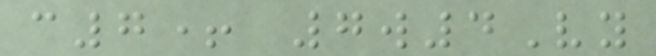c7+ 7w4Vy
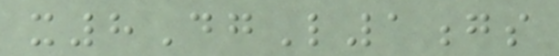x8DgL1gs
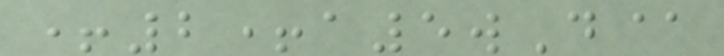+2+a5wD@
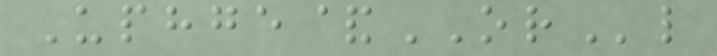Uphge&ORl
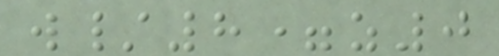w/8=z0
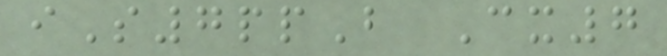iS7ppB Cx7
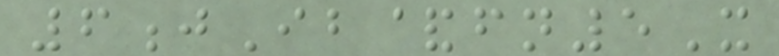6jIb&fn5X
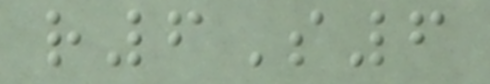r6S6
